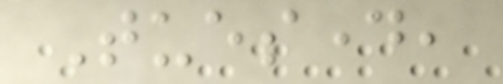Tuesday,
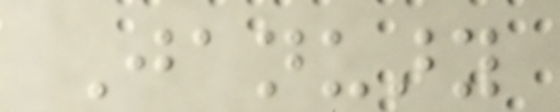January
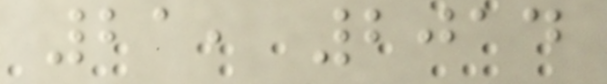21, 2014
